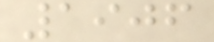1906
